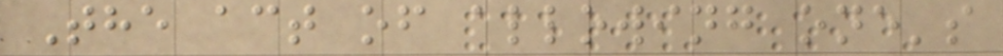The act of allowing one's
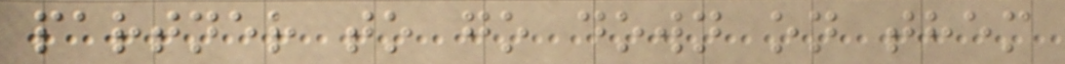partner to go down on them
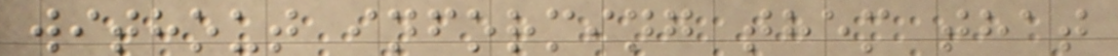without informing them that
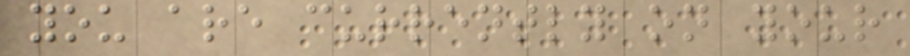you are currently on your
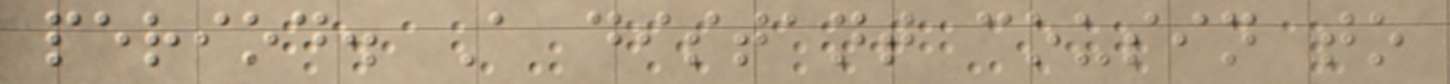period. A distant cousin to
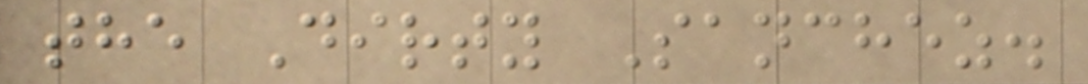the Dirty Sanchez.
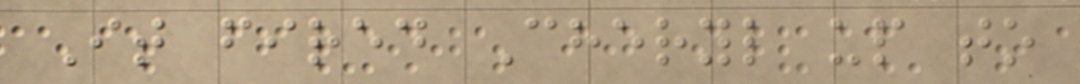It fired Cheryl up to
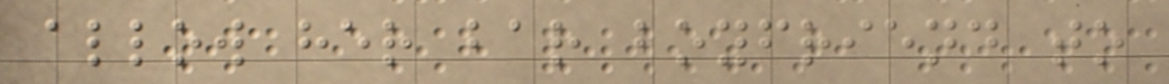allow her bar boyfriend to
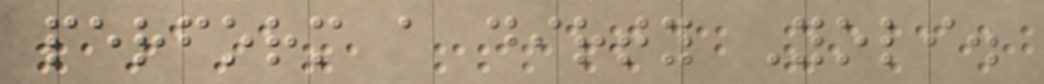perform a dirty Yoli.
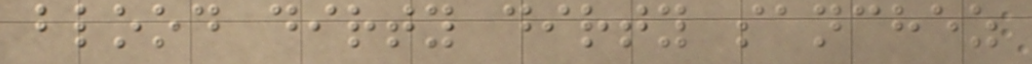blood dirty dirty sanchez
